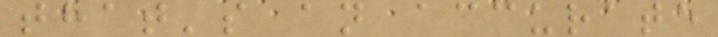that's an accurate
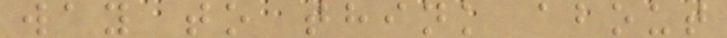way to think about
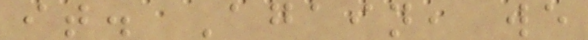it. Again, we
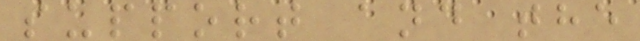support and the
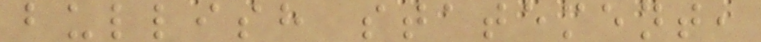bullish statement,
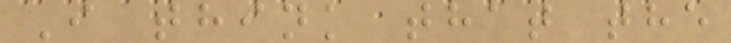I think that the
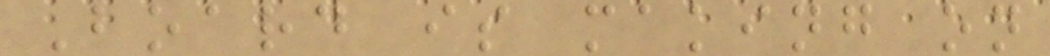Board is making on
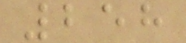258
